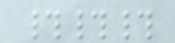###
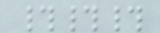###
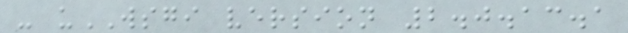- uWSGI version 2.0.13.1
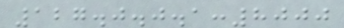127.0.0.1:8000
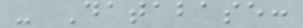- Database:
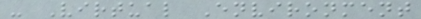- Virtual Environment
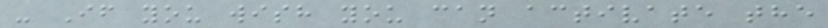- If you wish you can activate the
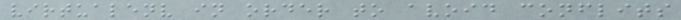virtualenv in order to avoid conflits
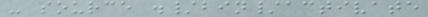- source ./bin/activate
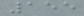155
